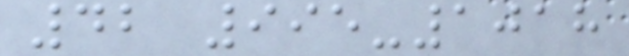42 995-1018
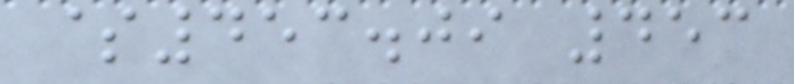$453.09 453
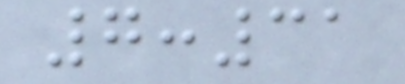7:31
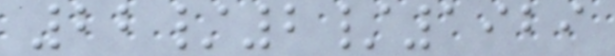22/2/1929
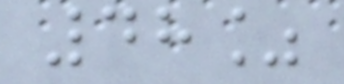48%
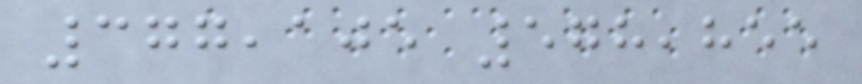377,105 578,855
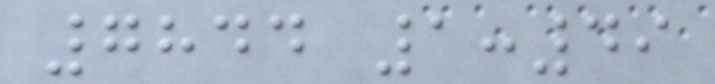7844 1:49
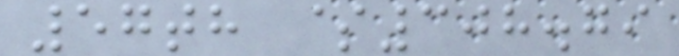57th $308.79
